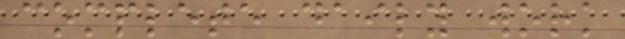complete daily work
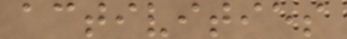activities
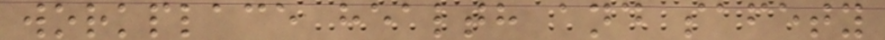workplace health and safety
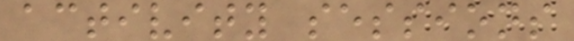activity sessions
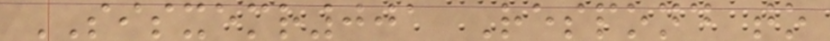SISXEMR001 Respond to
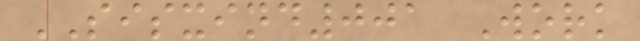SISXIND001 Work
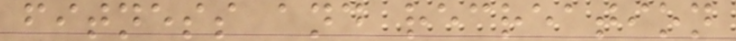fitness and recreation
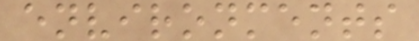environments
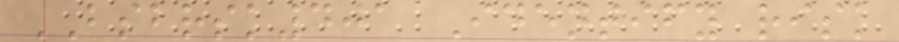BSBRSK401 Identify risk
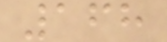168
